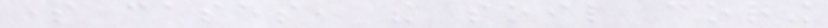some cases, the soil coring
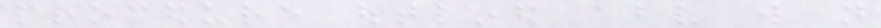procedure outlined above will not
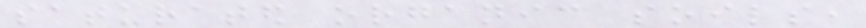saturated organic soils,
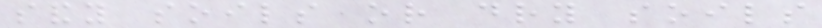sandy soils or dry soils
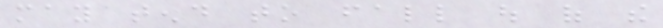may tend to fall out of the
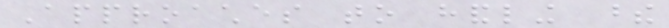Approaches to handling these
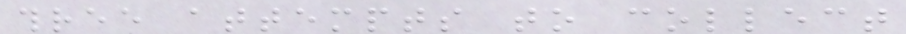three attempts to collect
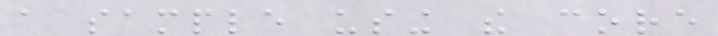a sample using the core
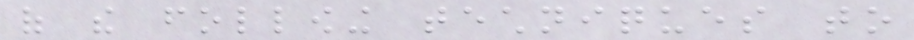of the following techniques to
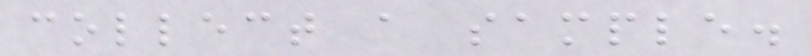collect a sample.
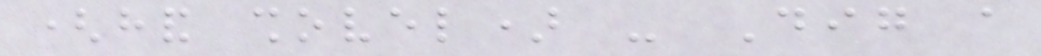(hand shovel) - Dig a
